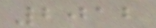2012
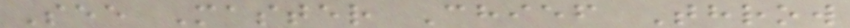See Master Chief Throw
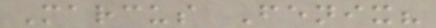Marcus Fenix?
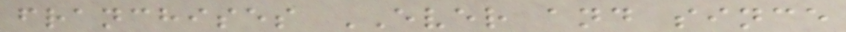franchises EVER and since
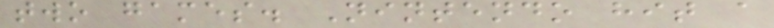two games. Nintendo hit a
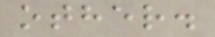other.
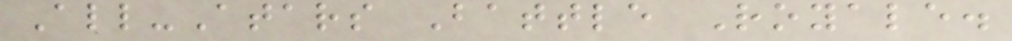All-Atars Battle Royale.
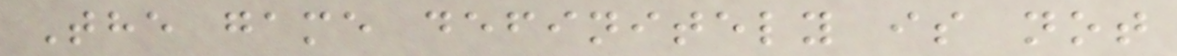The game definitely is not
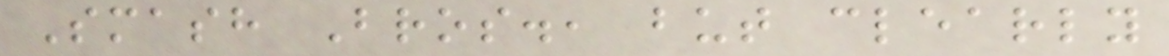Smash Bros., but clearly
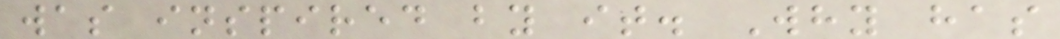was inspired by it. Why has
